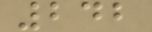242
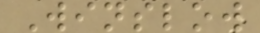Winslow
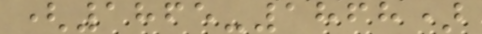(1865-1868)
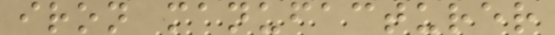iron manufacturer
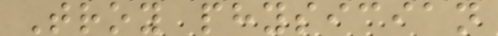Troy physician
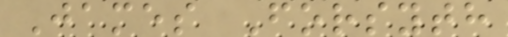James Forsyth
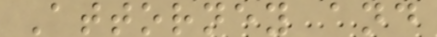Attorney and
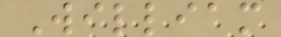William
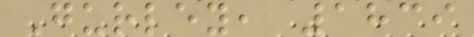Gurley, 1839
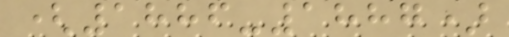(1886-1887)
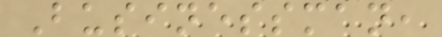Businessman,
